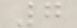7
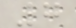7
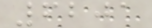6201
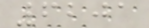6201
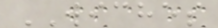WICHES
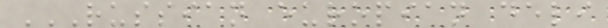RUSSIAN EUROPIAN DELI
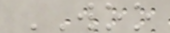WOO
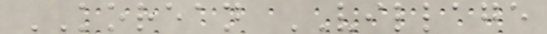KOREAN VILLAGE
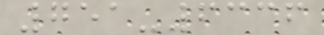751-6336
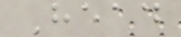Head
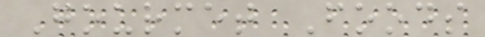Gourmet Foods
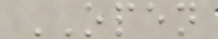OPEN
